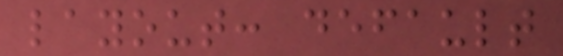layout: default
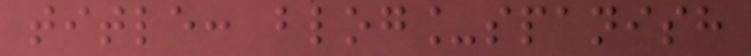title: blog_spanish
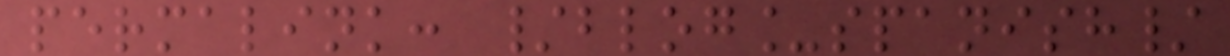permalink: /blog_spanish/
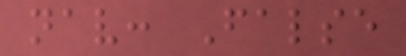nav: False
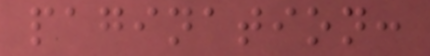pagination:
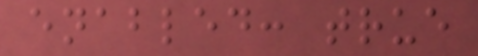enabled: true
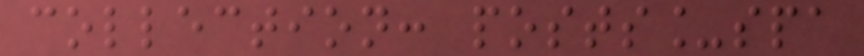collection: posts_spa
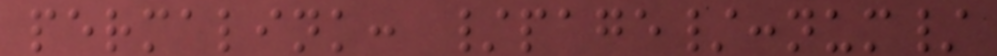permalink: /page/:num/
